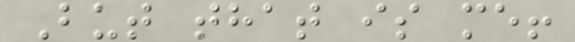But that is me!
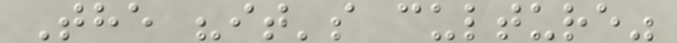The "it's culture"
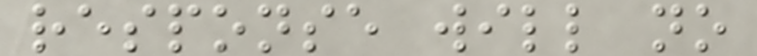response will no
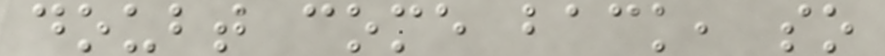doubt come back, so
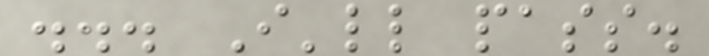... I'll pass.
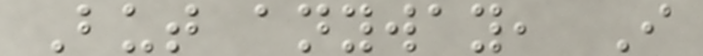But anyway, I
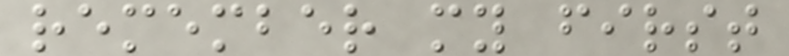remember my first
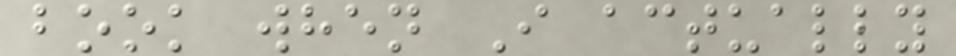book when I actually
